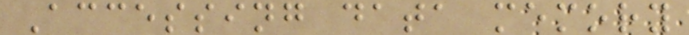Accessing data memory
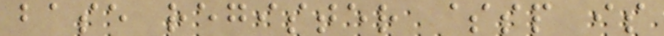base register $sp is
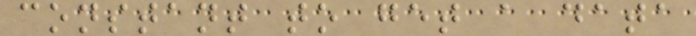constant to get a data
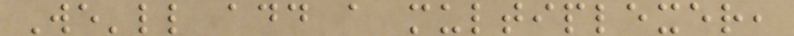We'll add a multiplexer,
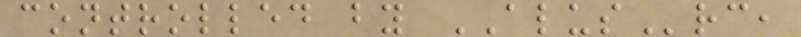controlled by ALUSrc,
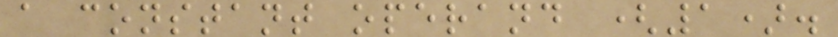a constant operand (1).
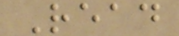Read
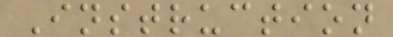Instruction
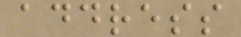address
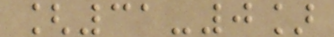[31-0]
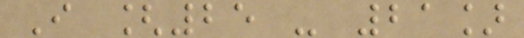I [25 - 21]
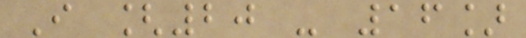I [20 - 16]
